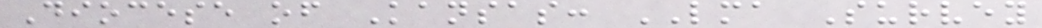Diocese of Kansas: LMA Survey
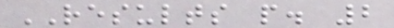RESULTS p. 2
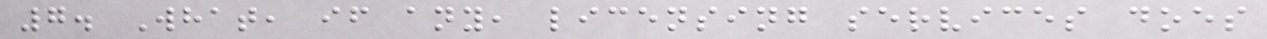7. What, if any, licensing services does
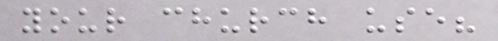your church use?
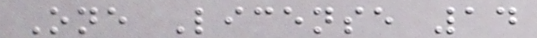One License 14
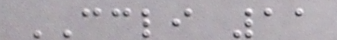CCLI 11
